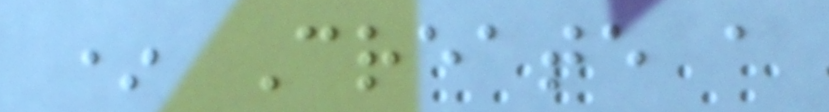* Create a
